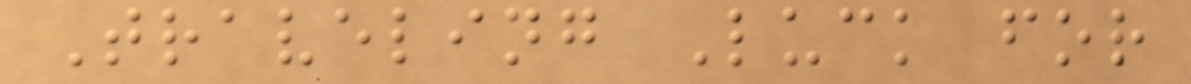Traveling Luck for
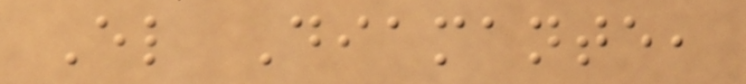El Diamante,
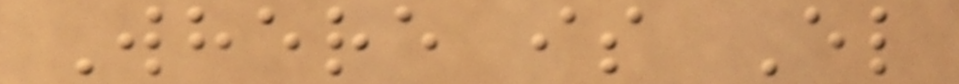Where is El
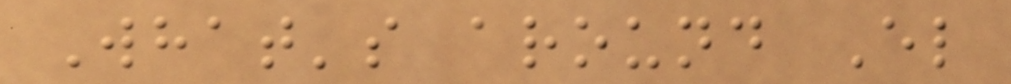What's around El
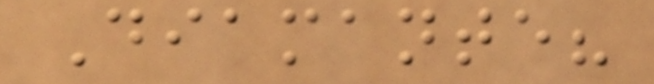Diamante?
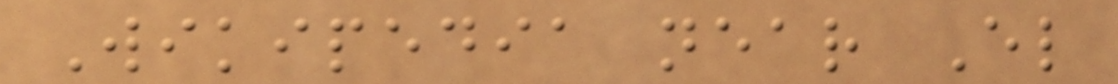Wikipedia near El
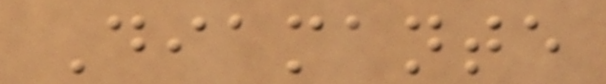Diamante
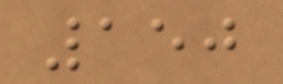150
